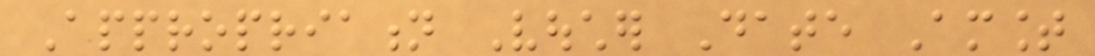Appropriation Voucher Date Amount
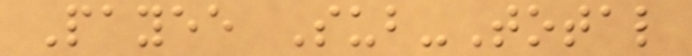Payee Sub-Total
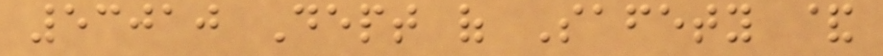53010 Dept of Safety &
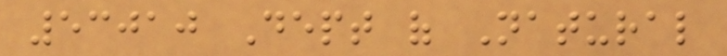53010 Dept of Natural
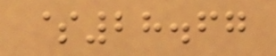$28.67
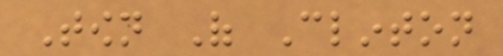Town Of Clinton
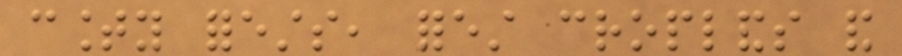county forests, forest croplands and
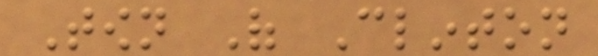Town Of Clinton
